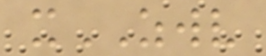xZWV
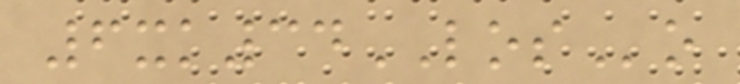6xk34LOSo
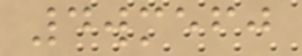4wmefj
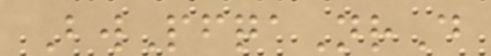BwPfqaNrD
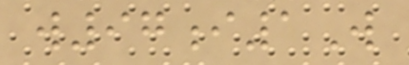w97i1W
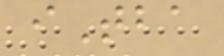iTba
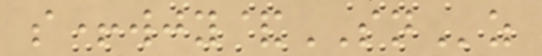s+wjy&SNz
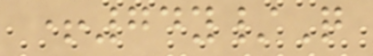+74y/Q
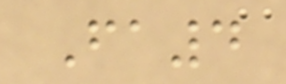Fa4
